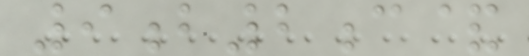9b2c&
